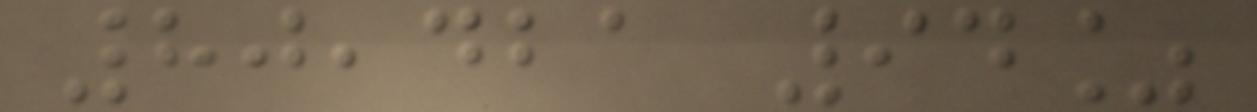80,421 94%
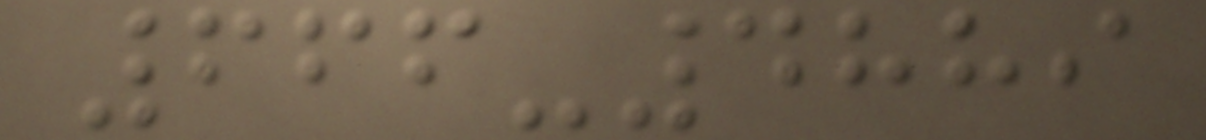666-4889
